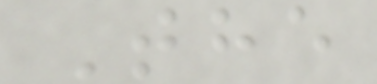The
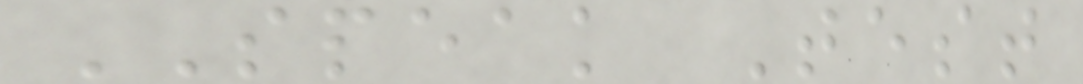SPEAK Test
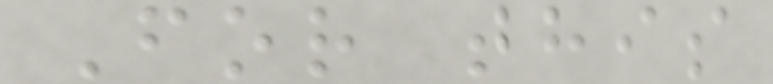For this
